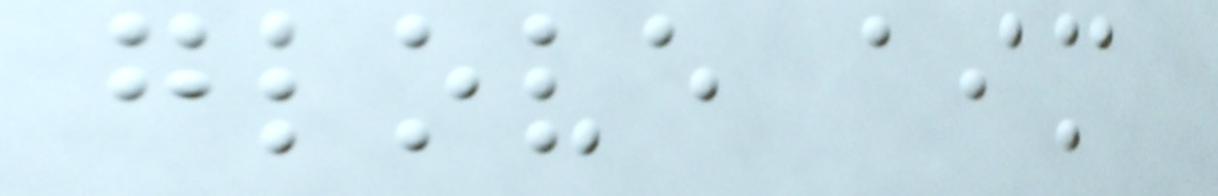glove aim
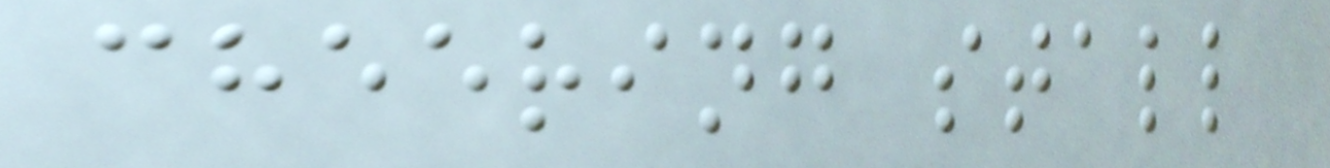cheering stall
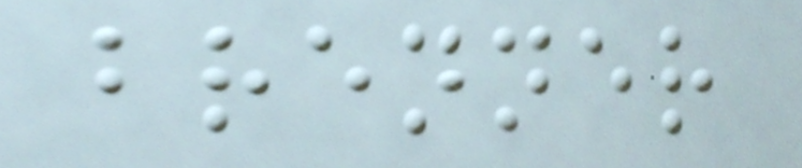brenner
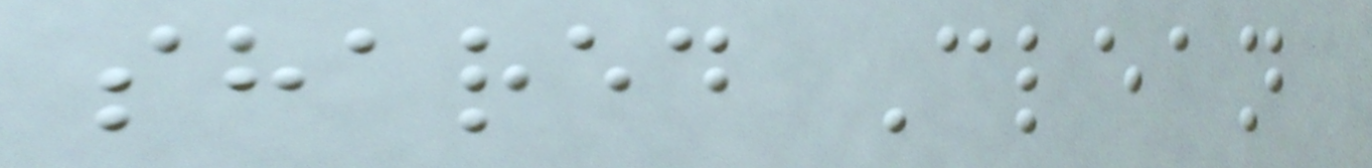shared Clean
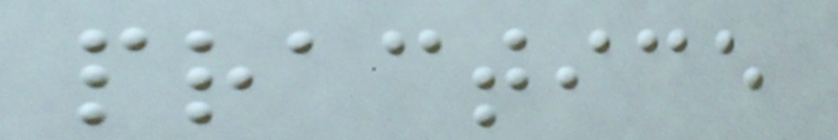practice
